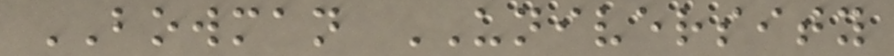BOWMAN UNIVERSITY
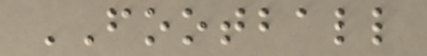FOOTBALL
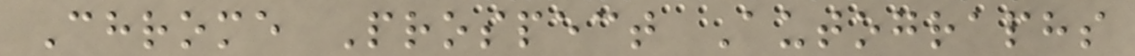Chrome Prospect Autographs
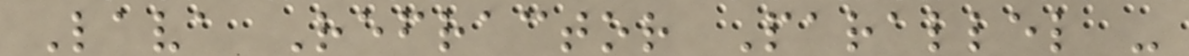Lava Refractor Parallel -
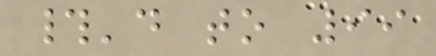#'d to 99
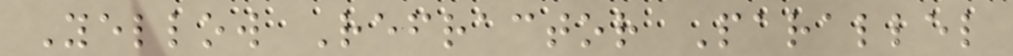Yellow Refractor Parallel
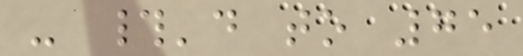- #'d to 75
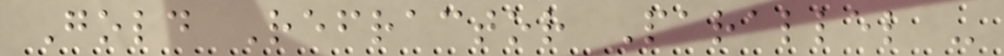Gold Refractor Parallel -
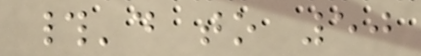#'d to 50
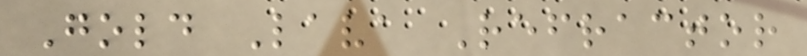Gold Lava Refractor
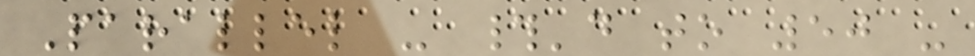Parallel - #'d to 50 -
